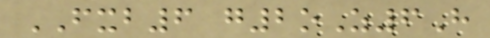FXB6 g2oZ6H
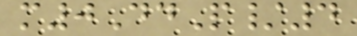m0DdP/4
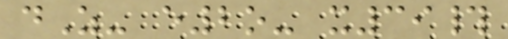dZ- e2o- x39#
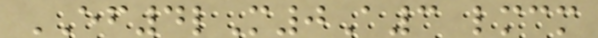EF4lM0A3 lmcm
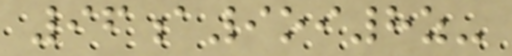96a9oi8z-
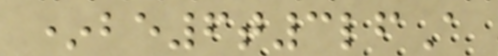*be6t3lfA
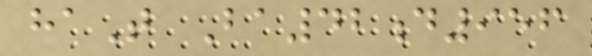haT Ba42d956
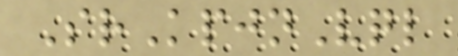SrKpjnVql
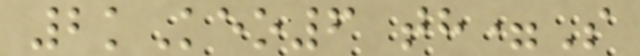2kKeo6 th=S
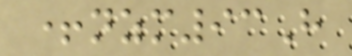+nzm93H
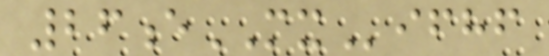26eMXifhf
